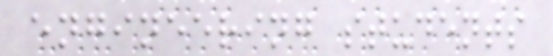engineering students
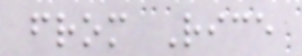from Rice
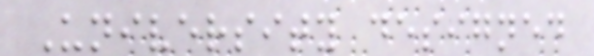University designed
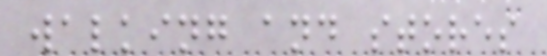walking and stores
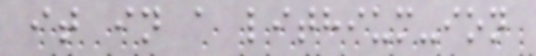it in a lithium-ion
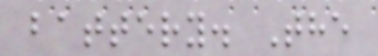battery. The
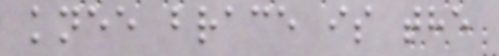knee brace is the
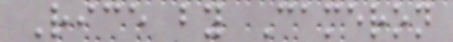Rice by Cameron
